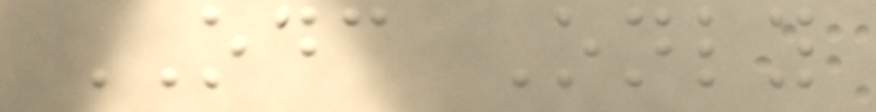ODC Only
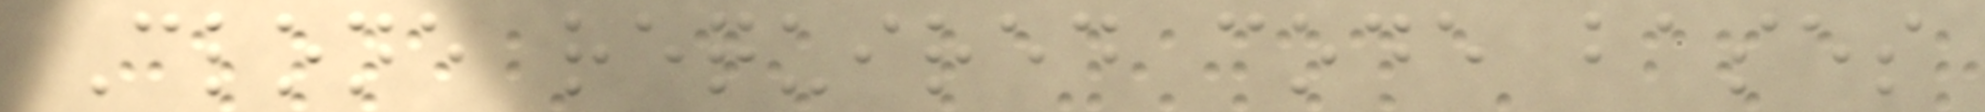Clone required code bases
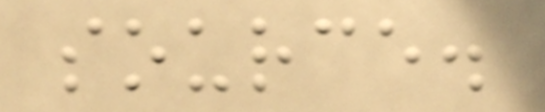source.
